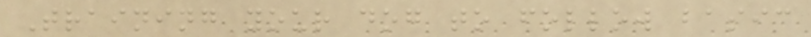Training your dog to follow basic
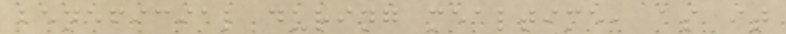beneficial during mealtime, as it
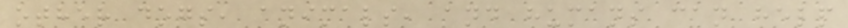other dogs, animals, and humans can help
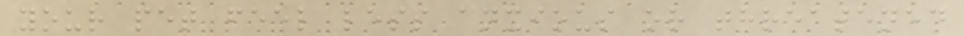your pet feel less anxious or threatened
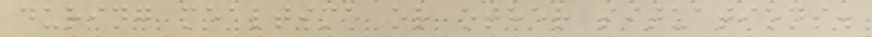during mealtime or other situations.
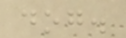dog.
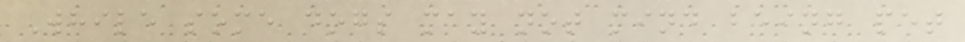While some dogs may not mind being pet
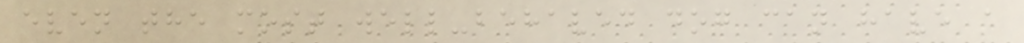even the most well-behaved dog can have a
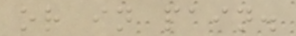or in pain.
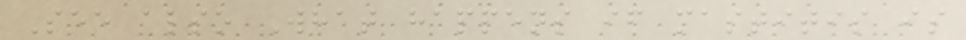See also What happens if mastitis is
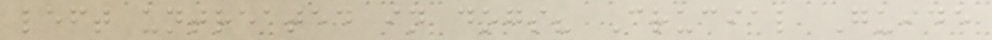left untreated in dogs? Crucial Guide
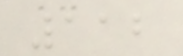112
